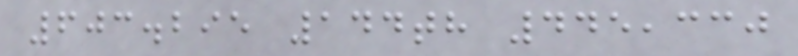603.295 144th 445,330
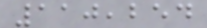110,254
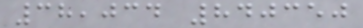38,034 840350
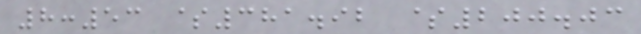8:53 $381.92 $200.03
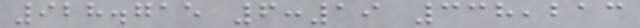928.715 6:19 338,213
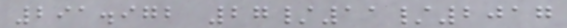291.972 27/11/2017
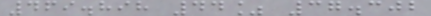469.898 44% 37.302
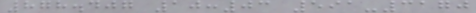878.407 10:03 591-3170
